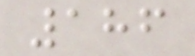186
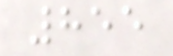855
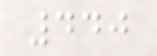440
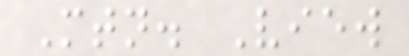Mtn. View
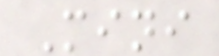Mini
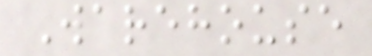Warehouse
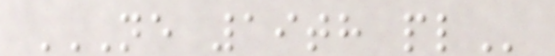NE 19TH PL
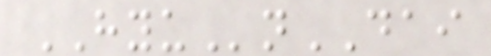HYUnDAI
